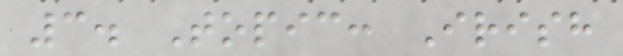3. Topic: Irish
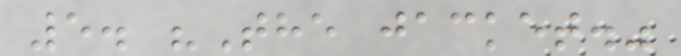5. "The jacket."
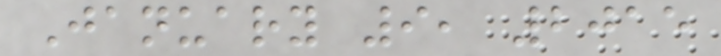January 9, 2015
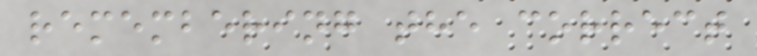remembering the correct
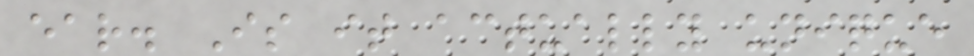ear. Is it actually unique
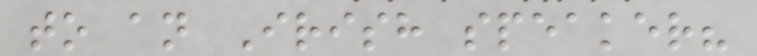to an Irish speaker?
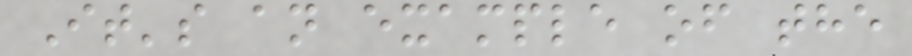It's an example of the
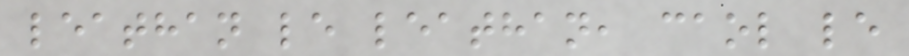leathan le leathan, caol le
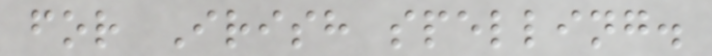for Irish spelling.
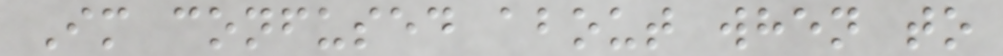Im confused about when to
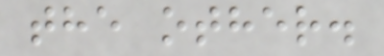the other.
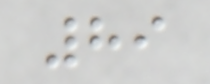89
